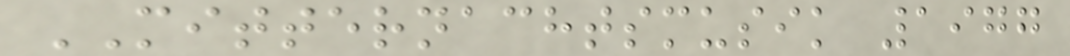MITTERNACHTSMUSIK 1977
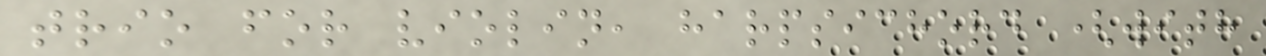trio for violin, harpsichord (with
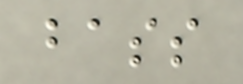bass
